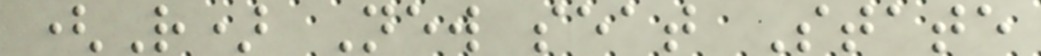(R) New seat State
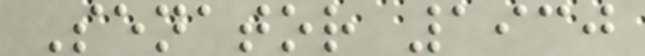Senator 1930
